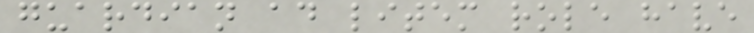guardian ad litem role have
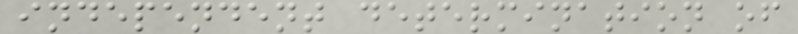independent determination of
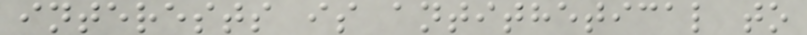interests is antithetical to
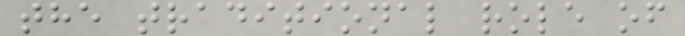the traditional role of
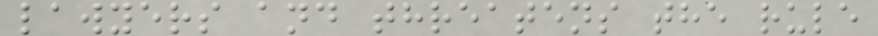lawyers and threatens the rule
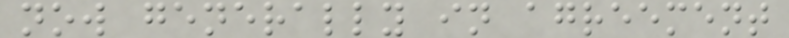now generally in agreement
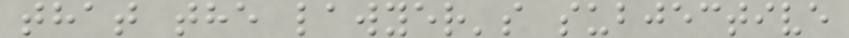that the lawyer's subjective
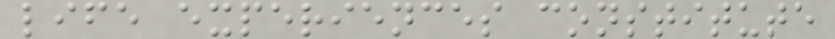life experiences constitute
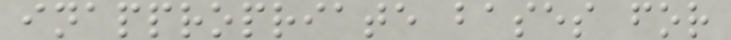inappropriate bases for
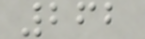262
